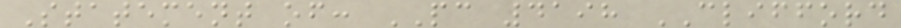Statement of: PC 4198 CLIFFORD
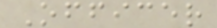Officer
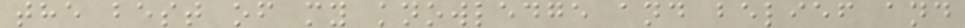the best of my knowledge and belief and
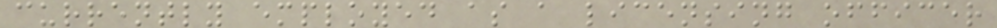currently employed as a licensing officer
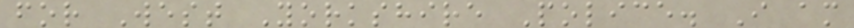for West Yorkshire Police. I am
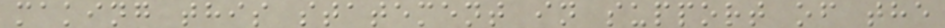making this statement in support of the
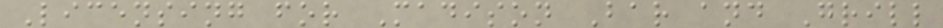Licensing for Madison Bar and Grill
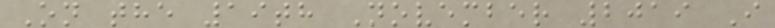On the 19th November 2019 I
